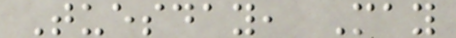Tuesday, May
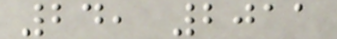24, 2011
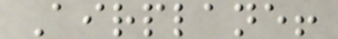Airplane!
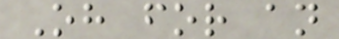Oh for an
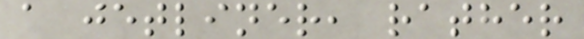a jetliner, rather
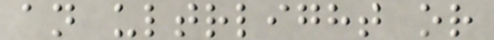an ultrlight or
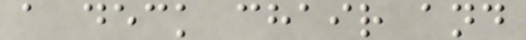a deck chair and
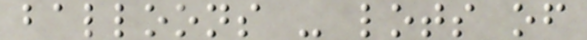balloons - lots of
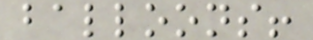balloons!
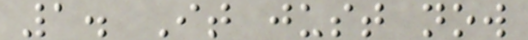1. It just now
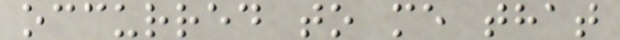occurred to me that
